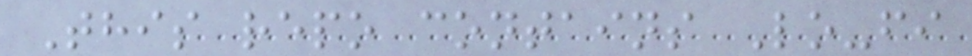This repo contains Lo-fi
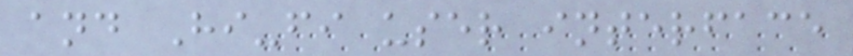and Hi-fi user interface
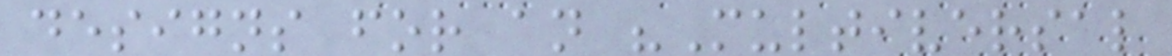designs for an "Multiversal
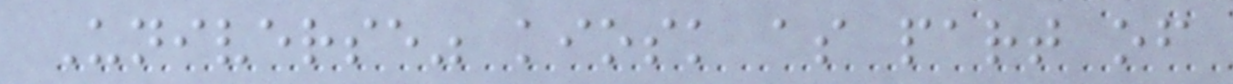Universe" kiosk as part of
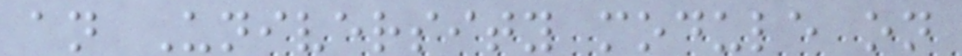an University module on
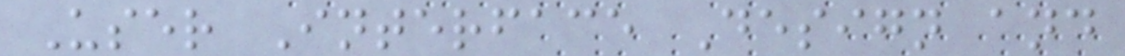User Interface Design and
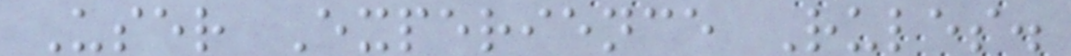User Experience Rules.
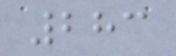283
